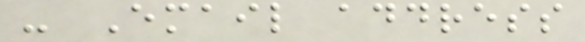- Email address
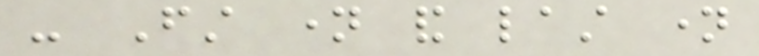- First name and last name
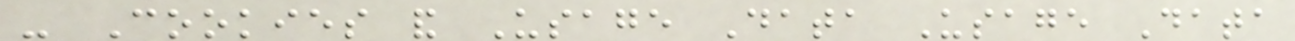- Cookies and Usage Data Usage Data
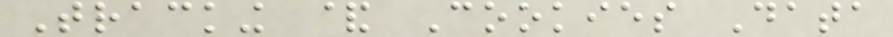Tracking & Cookies Data
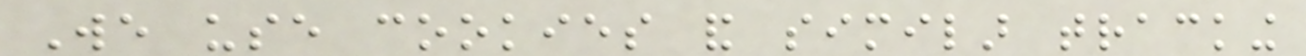We use cookies and similar tracking
